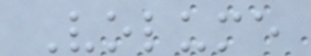Volume
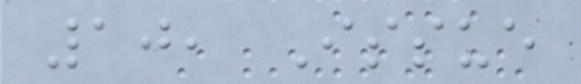10, Issue
